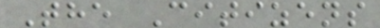The Citizens
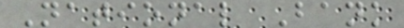National Bank
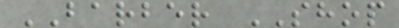BARBER SHOP
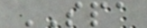SPA
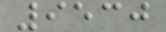9530
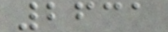2631
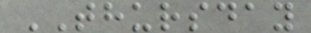THURSDAY
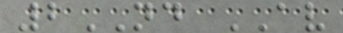2ND AV
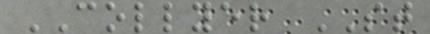COLLYER ST
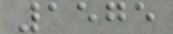1575
